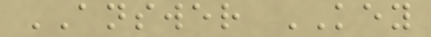ANSWER KEY
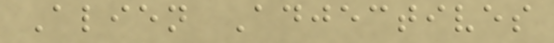Alien Adjectives
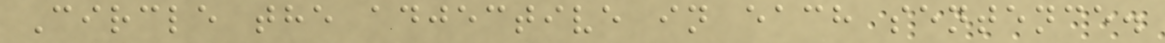Circle the adjective in each sentence.
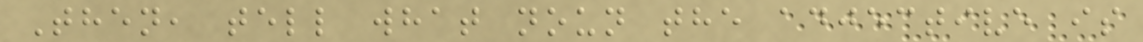Then, tell what noun the adjective is
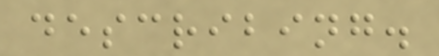describing.
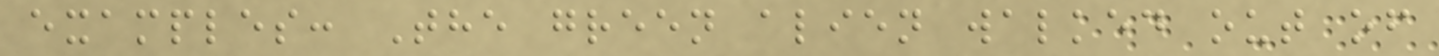examples: The green alien walked out of
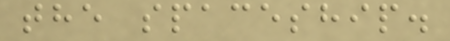the spaceship.
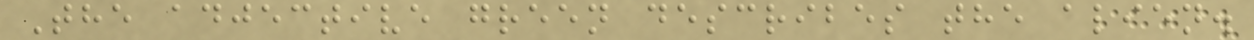The adjective green describes the alien.
